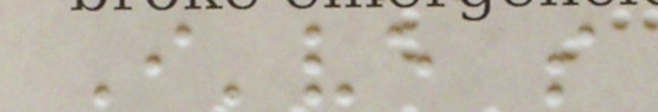I've so
